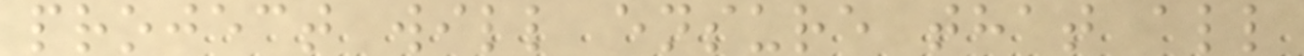project will ensure that all
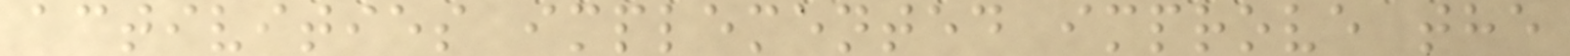activities implemented improve the
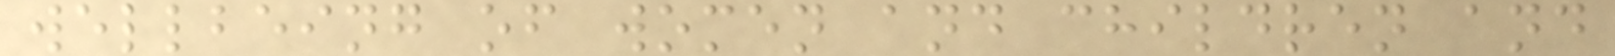wellbeing of women and children and
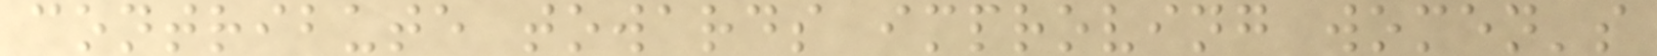contribute towards improving women's
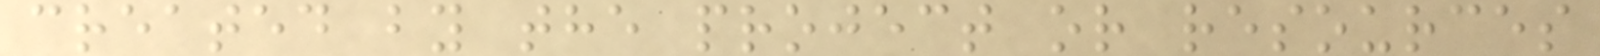created by the project or resources
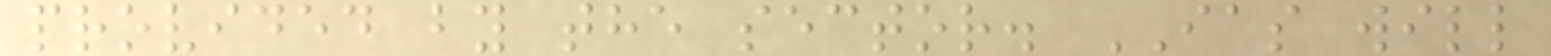provided by the sector. IAS will
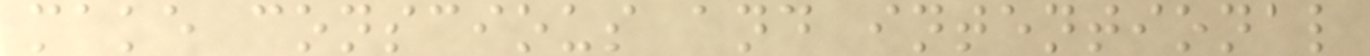make conscious and intentional
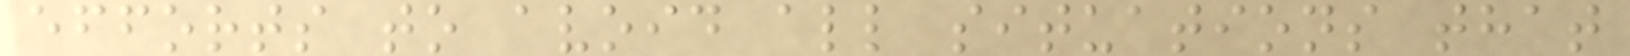efforts to avoid all situations that
